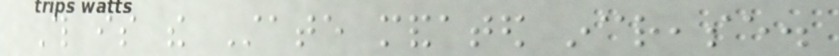This is the State mandated increase.
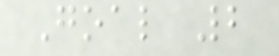Goal 2
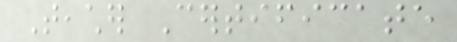Teacher Certificate
